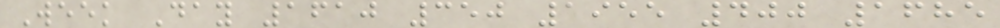Week Day 1610 350 1955 400 1685
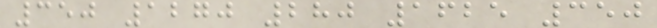350 1270 280 1625 350
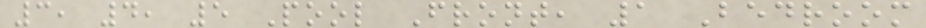3, 4, 5 Pool Front, 1 Bedroom
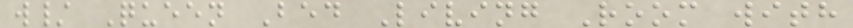w/ Queen Bed Living Room with
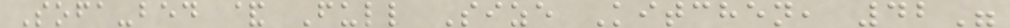Sofa-bed & Full Size Kitchen, 42"
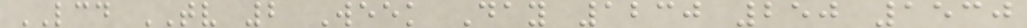LCD TV 2 Week Day 1230 250 1530
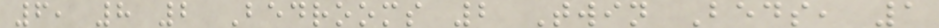6, 8 2 Bedrooms 2 Twin Beds, 1
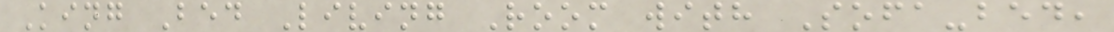King Bed Living Room with Sofa-bed,
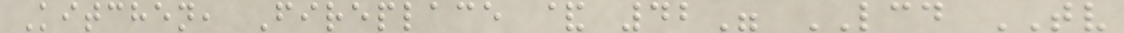Kitchen, Fireplace & 42" LCD TV
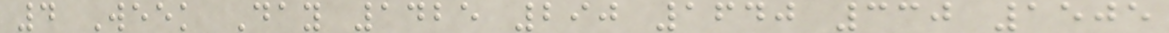4 Week Day 1425 290 1640 330 1505
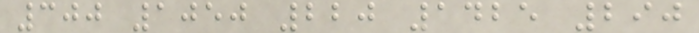300 1050 220 1425 290
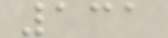131
